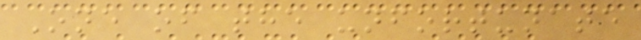One of the unfortunate
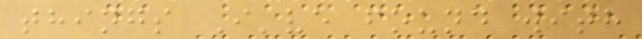things I've found with
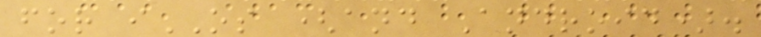for iOS (and Android).
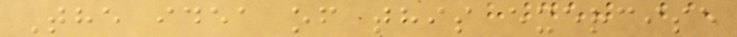The idea of this exercise
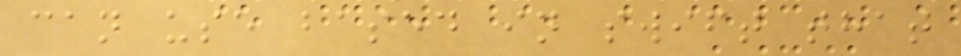can use based in swift that
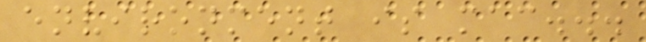environment is mac...
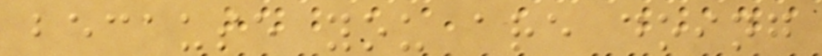because you are doing
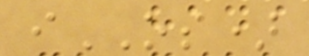iOS)
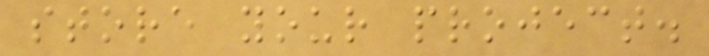store your project.
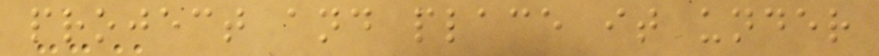project and place it under
